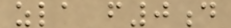zla f0d
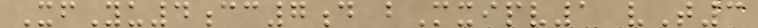XfYu4cc7d bMxipv1 vT3
